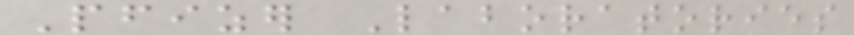Pfizer Laboratories
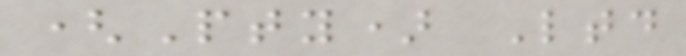(Pty) Ltd
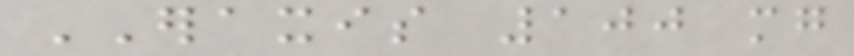ERAXIS 100 mg
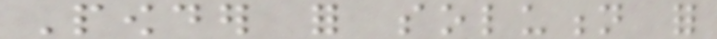Powder for solution for
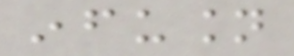infusion
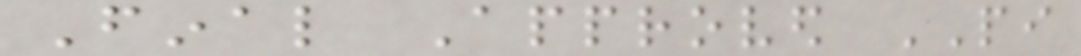Final Approved PI
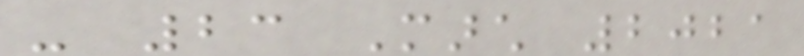- 23 March 2021
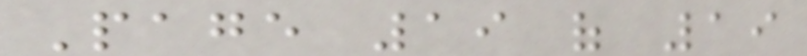Page 19 of 19
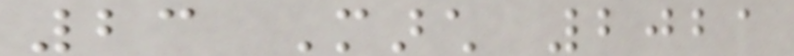23 March 2021
